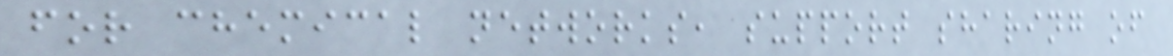for chemical networks, support sharing of
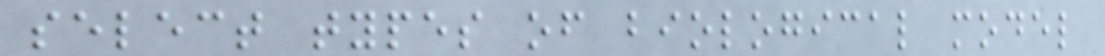select types of biological model
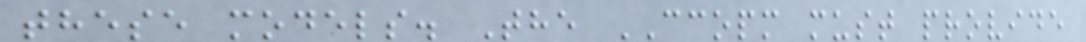these models. The CCOPM must provide
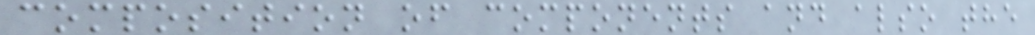composition of components and also the
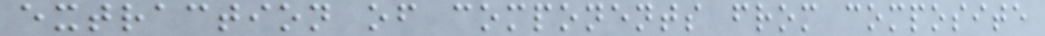extraction of components from composite
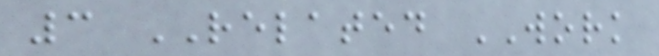3 RELATED WORK
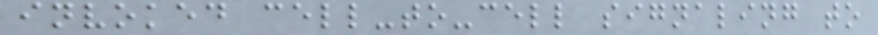invoked cell-to-cell signaling to
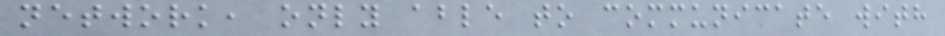network, only able to communicate with
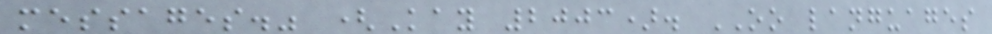messages." (Kay 2003). OO languages
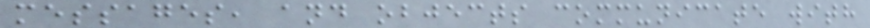messages, and objects communicate with
